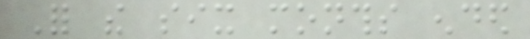For the six months ended
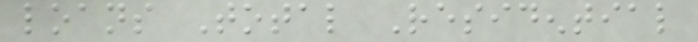loans Total Residential
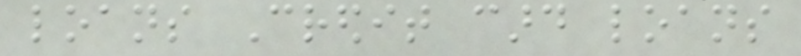loans Credit card loans
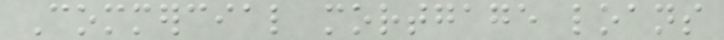Commercial mortgage loans
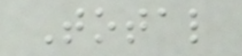Total
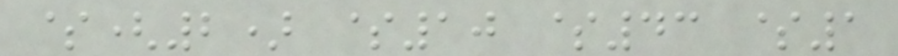$(2) $10 $43 $1
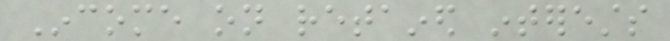Income on retained interests
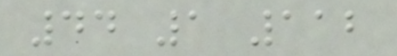44 1 112
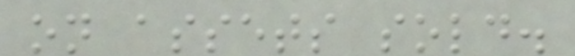on assets sold.
